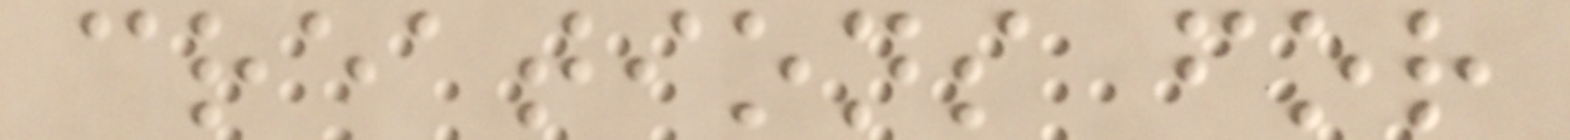creations for
